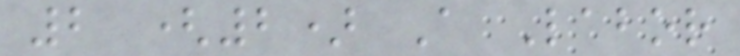2 (2) A Labor
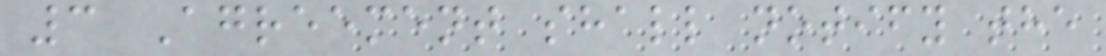3 Agreement shall notify the
